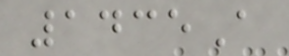1435A
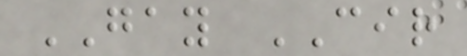GAY CIR
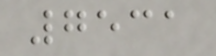7531
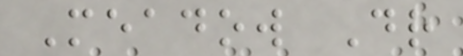Meadow Dr
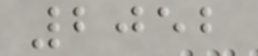2052
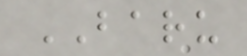BARU
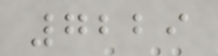7229
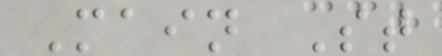Main St
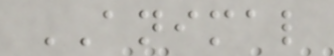ANIMAL
